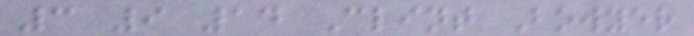3 9 14 Clint Bowyer
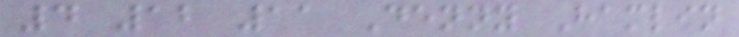4 12 11 Denny Hamlin
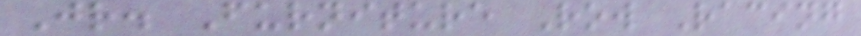Jr. Furniture Row Racing
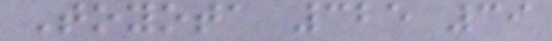Toyota 325 39
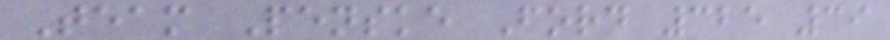Team Penske Ford 325 39
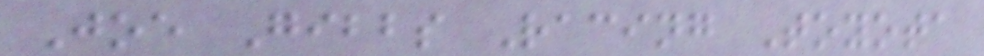Joe Gibbs Racing Toyota
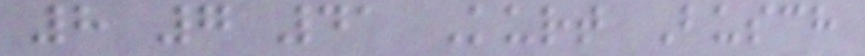8 7 41 Kurt Busch
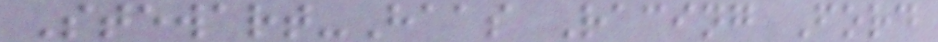Stewart-Haas Racing Ford
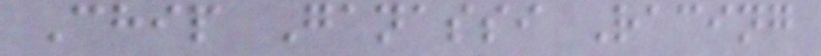Chip Ganassi Racing
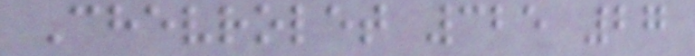Chevrolet 325 27
